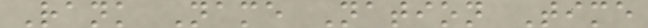Rank Name Nation Time
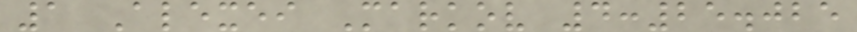1 Alexei Markov 4:25.025
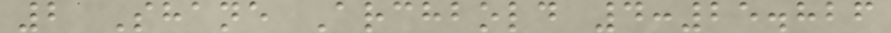2 Shane Archbold 4:25.826
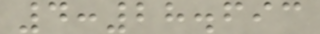4:28.693
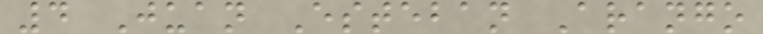4 Juan Esteban Arango
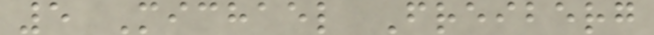5 Michael Freiberg
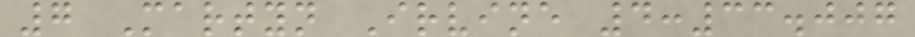7 Martyn Irvine 4:33.007
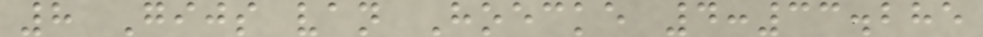8 Gijs van Hoecke 4:33.285
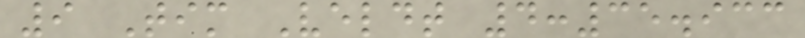9 Tim Veldt 4:35.933
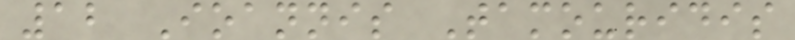12 Ioannis Tamouridis
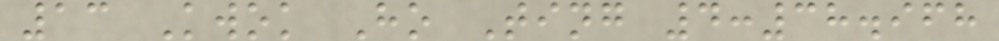13 Kwok Ho Ting 4:38.968
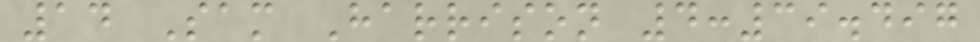14 Sam Harrison 4:39.497
